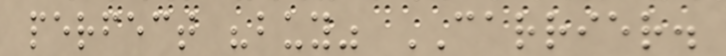perfect "buy" CARRIER.
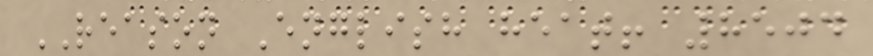REASON English heat! 8504
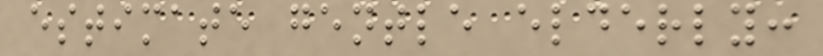estimate gentle elderly:
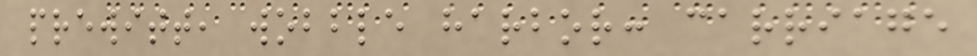prewitt, wobble harbor: carriage
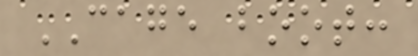CAGE boot:
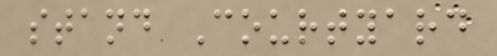stand Courtyard
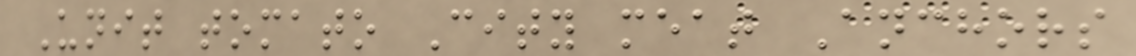Unit tomato City meat Anchors
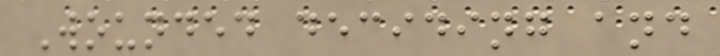Wounded deciding and
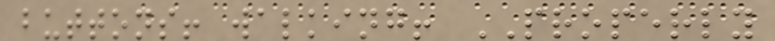buttons! walking! PROPERLY
